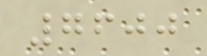7600
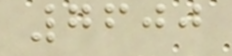7600
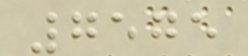7575
